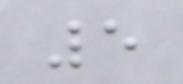5
